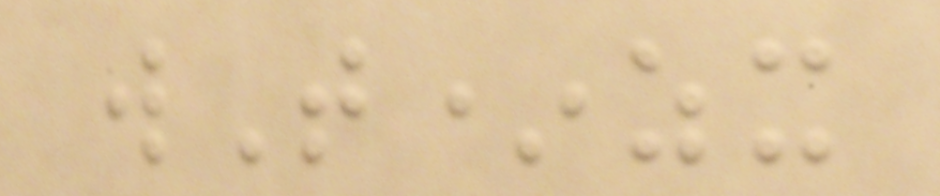wT*zx
